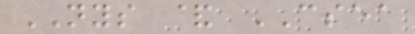NYS & CSEA
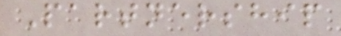Partnership
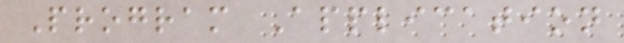Program Application
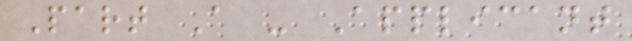Part A - Applicant
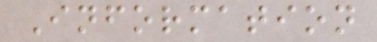Information
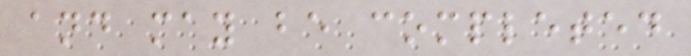and may be completed
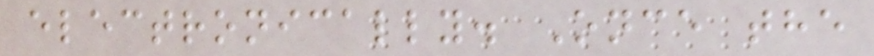electronically. Once the
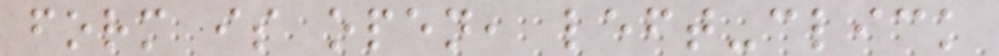form is open, left-click
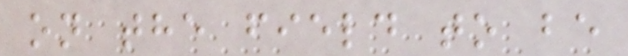on the field to be
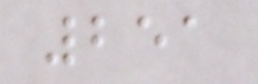251
